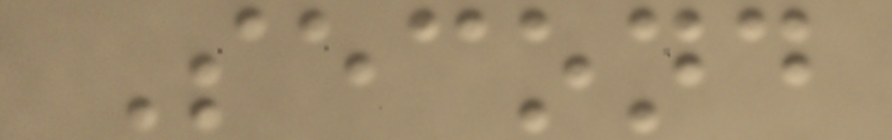Second
